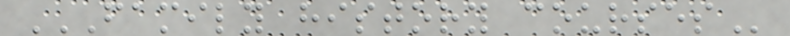FAMILY HISTORY COURSES
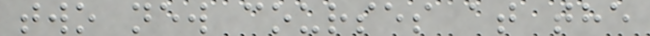two new courses at the
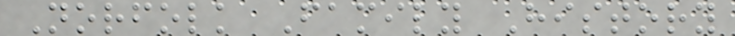Norfolk Family History
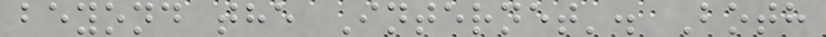beyond the Internet'. Both
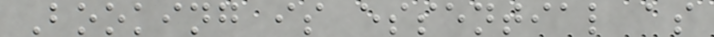Booking is essential as
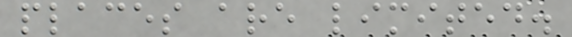places are limited.
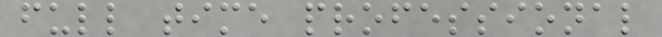full time professional
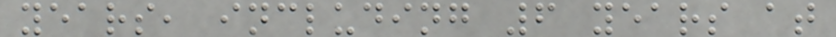years, including 6 years at
